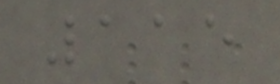115
